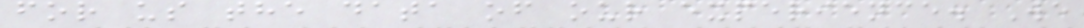for us the data of our experience. We
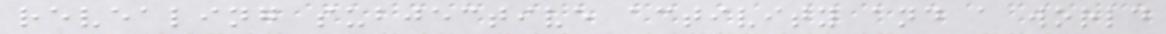revealing subjective activity and a world
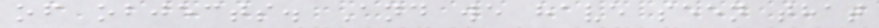of objects. And we have seen that
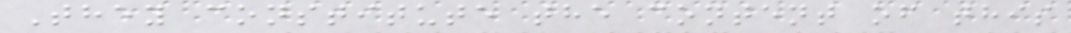They constitute the content of this
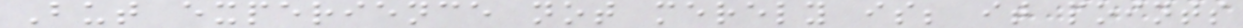But experience not merely is; it points
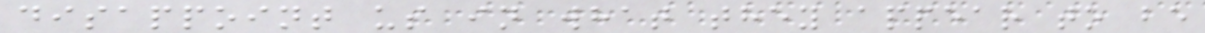disappoint us in what they appear to be
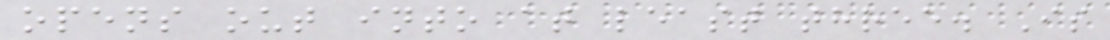opens out into at least three. Is
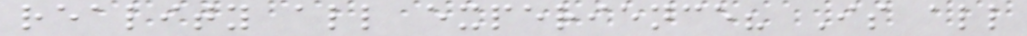reality all experience? Is all
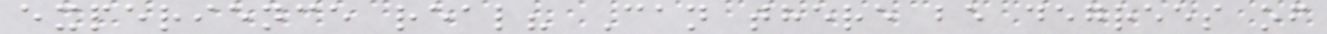experience real? Can there be degrees of
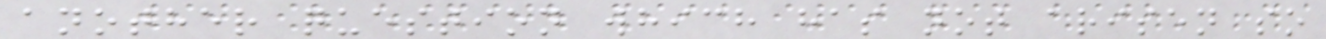another question which has not arisen so
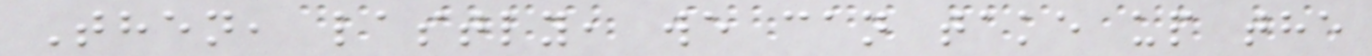Then, lastly, we can take up the
